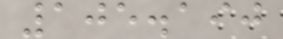105.190
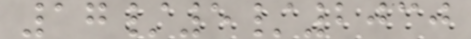17/5/2030
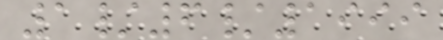1/6/1999
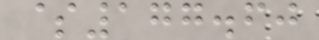$177.60
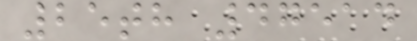25th 47514
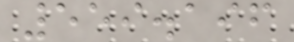559.196
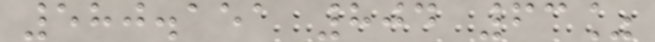580.151 804 63%
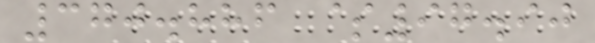370.886 $97.90
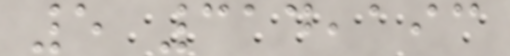5 314,193
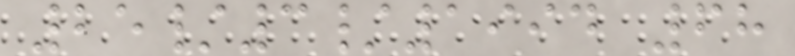25/3/1994 68
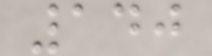140
